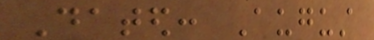Dated: August
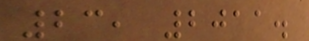23, 2011.
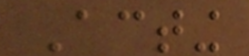Acting
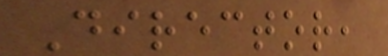Director,
